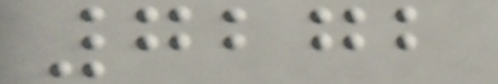7272
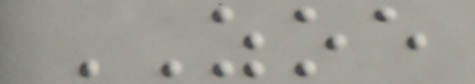ZOE
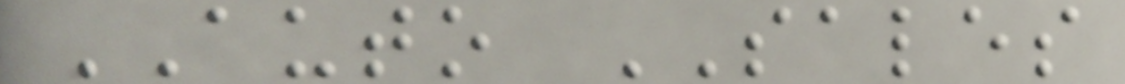AUTO SALES
